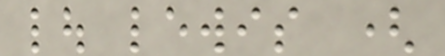lou lewis (
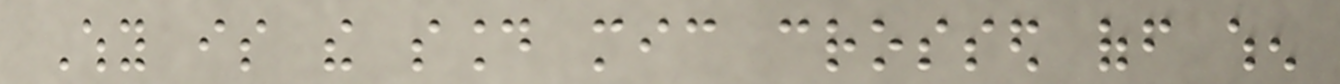Why is the sound mic crossed off when
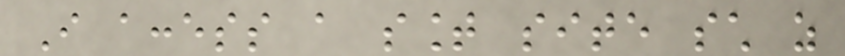I access a sount site such as
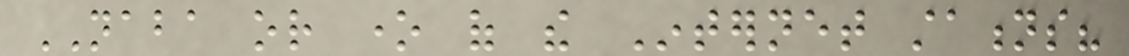NABA or one of the Internet stations?
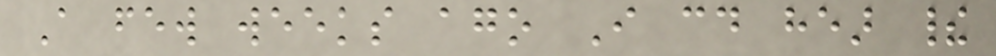A few weeks ago I could hear their
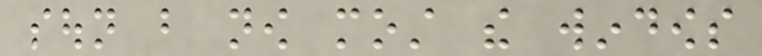soun but now most the windows
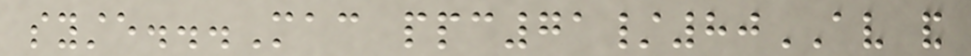syste...Mac ppc71/80AV and
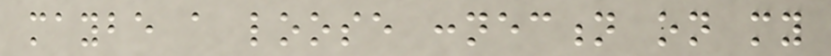maybe a loose connection on my
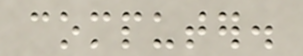computer.
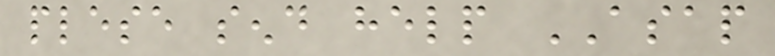plese send help ASAP
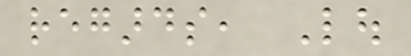regards, Lou
